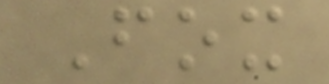Fox
